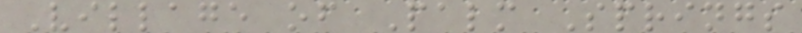Village of Palm Springs
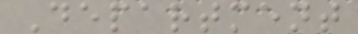Department
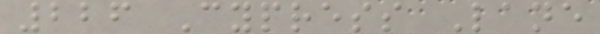226 Cypress Lane
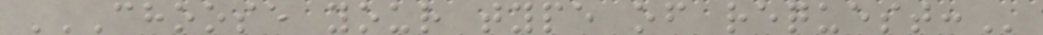CHOOSE YOUR TYPE OF REQUEST:
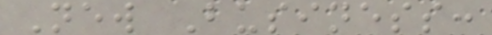New Business:
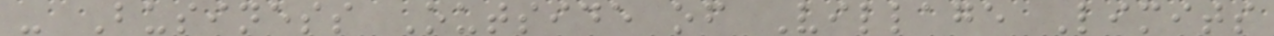- Business Outside of Village Limits
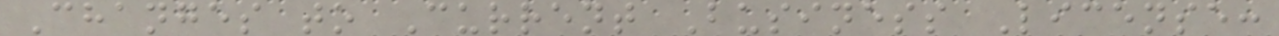Changes to Current Business License:
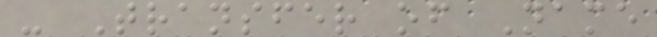- Transfer of Name
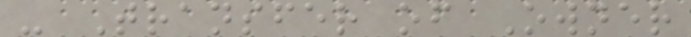- Transfer of Owner
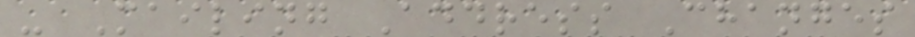- Mailing Address Changes
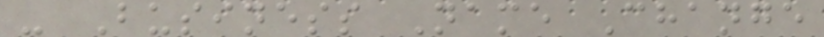- Business Name Change
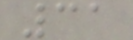31
